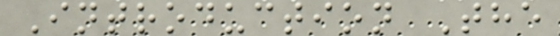Introduction The
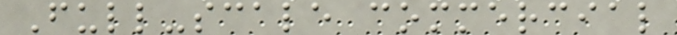Full-scale commercial
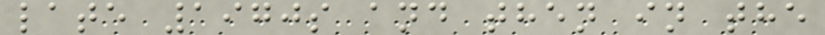late 1970s and then in the
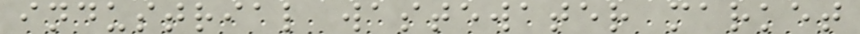industrial wastewater market
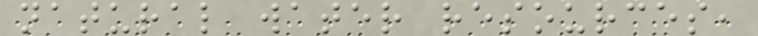natural water resources,
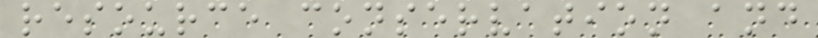resource conservation and
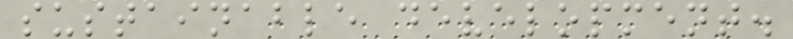sustainable development.
